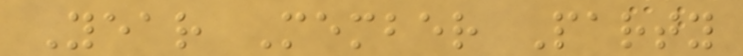Year Member Party
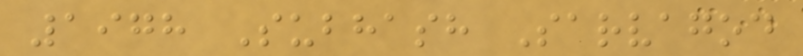1978 Subhash Sarvagod
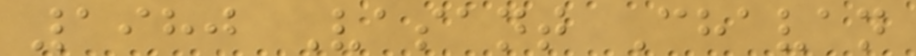1980 Vasant Chavan
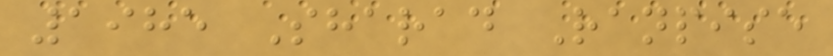1985 Sharad Ranpise
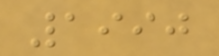1990
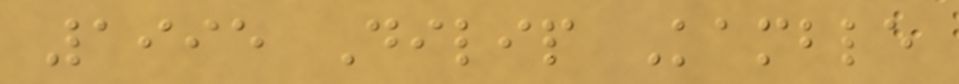1995 Dilip Kamble
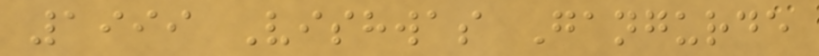1999 Vishwas Gangurde
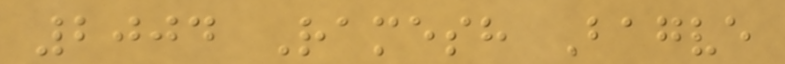2004 Ramesh Bagve
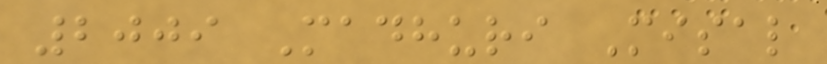2009 Madhuri Misal
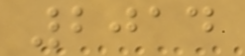2014
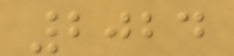2024
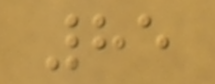85
